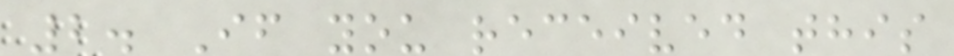2. If you received this
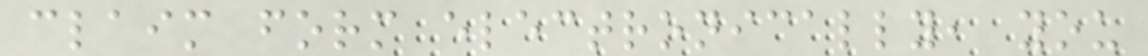claim form electronically, you
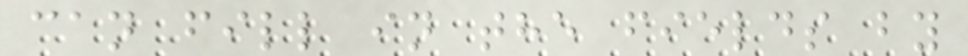can fill in the fields by
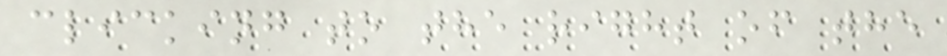clicking to the right of the
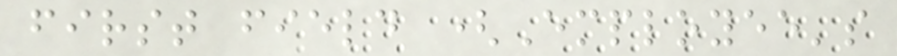first field (Employee's
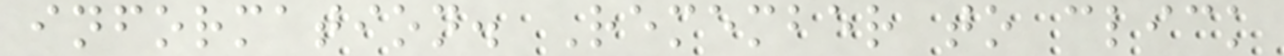information. Remember to click
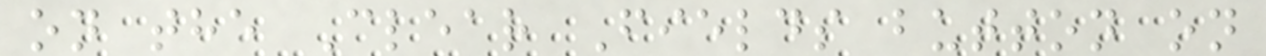on the Clear Fields button on
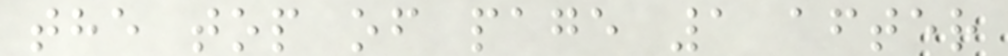the top of page 1 after
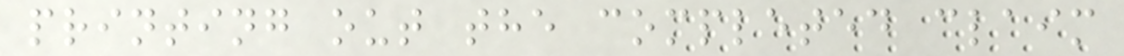printing out the completed claim
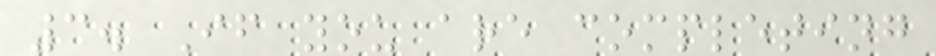3. If you are completing
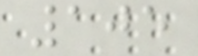105
